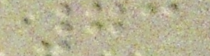73
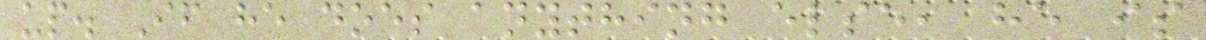up. If he does anything else, he is
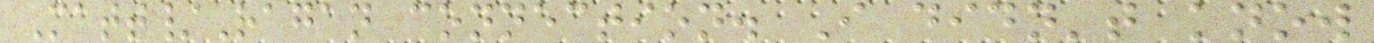Matt/Ragan connection. I didn't know
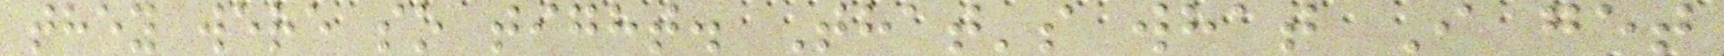they were so tight. That's what I get
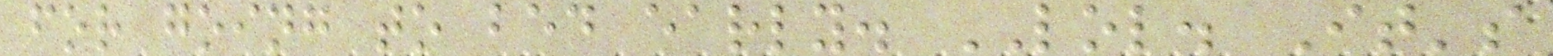for going to bed early. LOL. It's
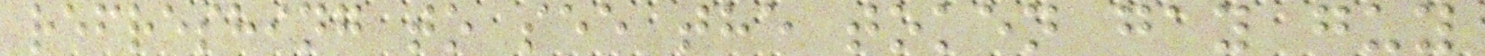refreshing to see the token gay guy
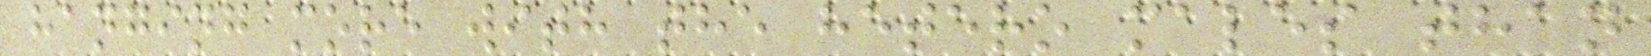hanging more with the hetero males than
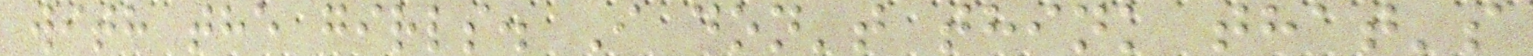with the girls. I don't think that's
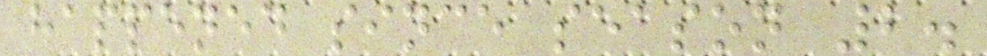happened since season 2.
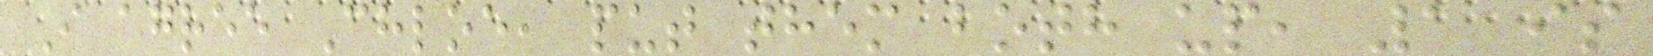I agree Chloe, put them both up, 1 is
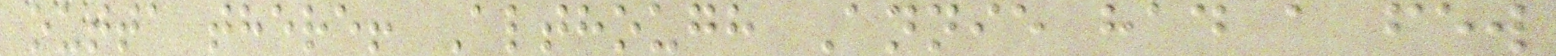outta there! Although Annie had a few
